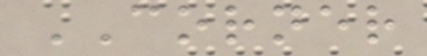CORNER
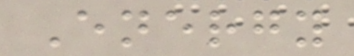Energy
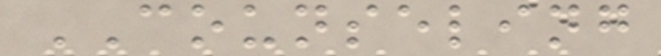COUNSELING
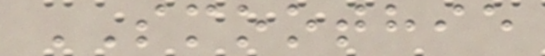SMOOTHIE
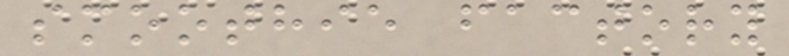smoothie factory
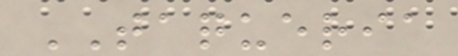TAQUERIA
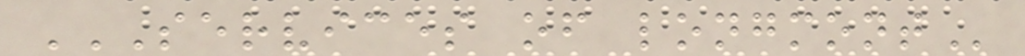SERVICES OF LONGMONT
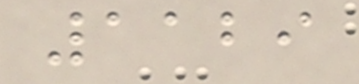1129
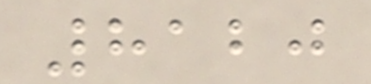8120
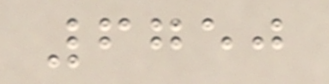6750
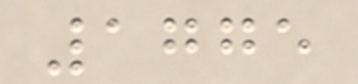1775
